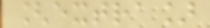[extra]
